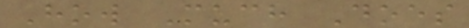How Much Does
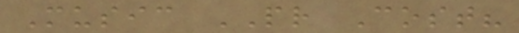Music PR Cost?
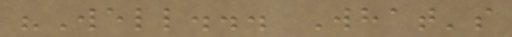"Well... What's
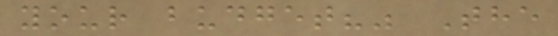your budget?" The
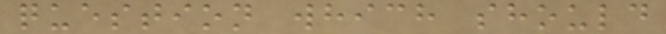question which should
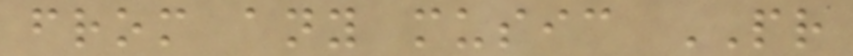from any music PR
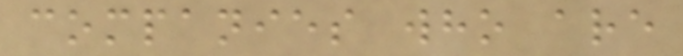companies who are
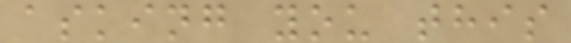asking you this
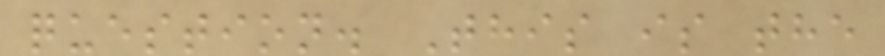question. This is the
